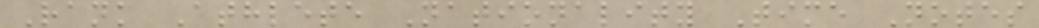Rank Athlete Nationality Time Notes
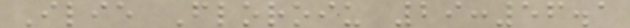Ilie Floroiu 29:56.1
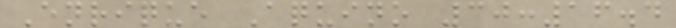Enrique Aquino 30:16.4
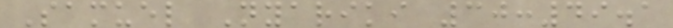Samuel Nyariki 30:49.1
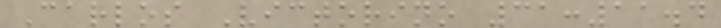Carlos Victorino 31:11.4
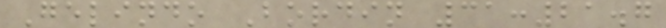Gelindo Bordin 31:21.7
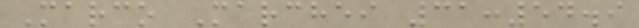Marco Marchei 31:54.9
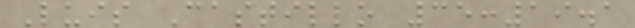Luis Castillo 35:19.1
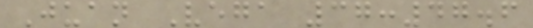Juan Vega 37:47.6
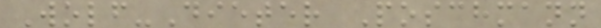Wolf-Dieter Poschmann
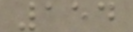154
